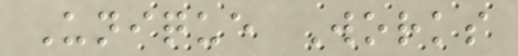Unique Works
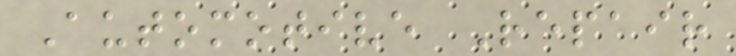Automotive Repair
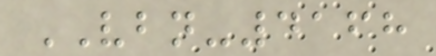VBN-4168
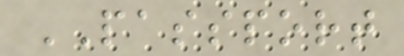PASSPORT
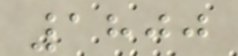1800
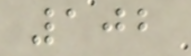102
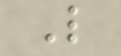L
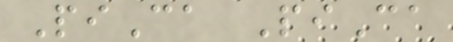PiCa PiCa
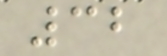32
